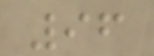96
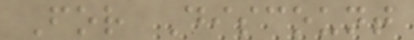For Discount
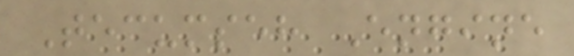Tecumseh Engine
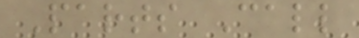Parts Call
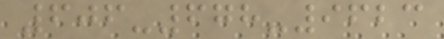606-678-9623
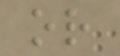or
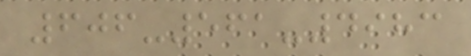606-561-4983
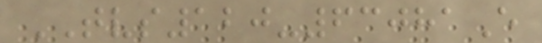TVS120-63081E
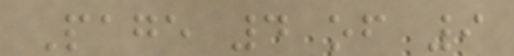Page 4 of 9
